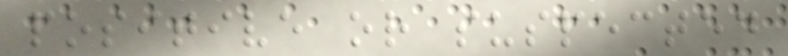positive or suspected
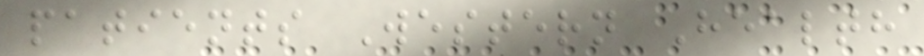patients Western Health
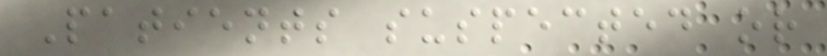Patients suspected or
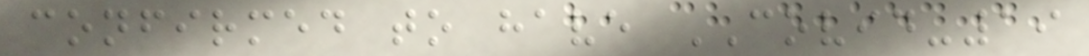confirmed to have COVID-19
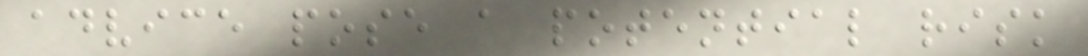advice pose a potential risk
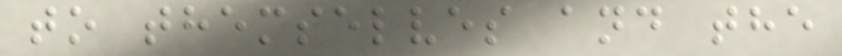to themselves and the
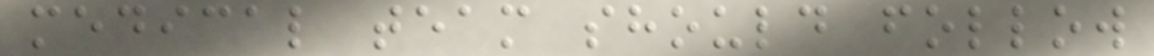medical team should follow
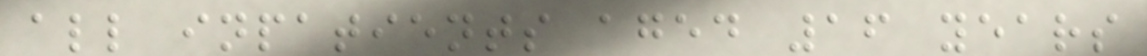all inpatients aged 16 years
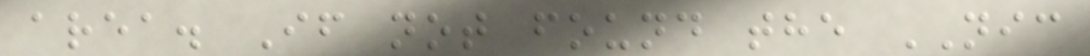area. If not found the NIC
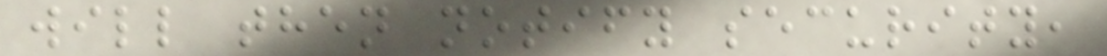will then notify security,
